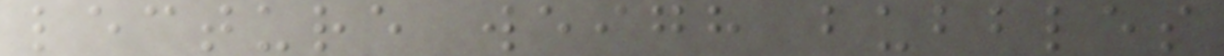lecture weigh bubbles
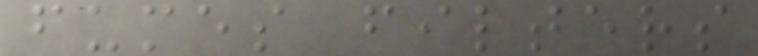fumes filters
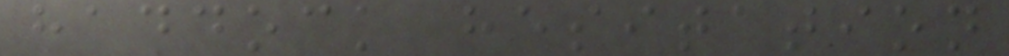haddock hesitation
